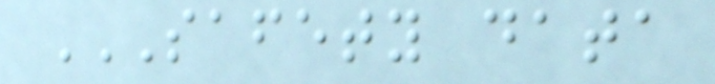SAFETY DATA
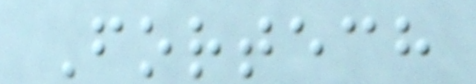Fortech
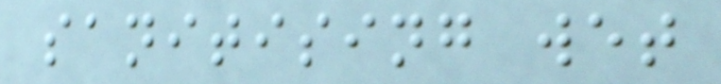sanitising wet
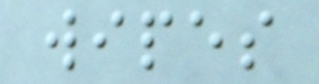wipes
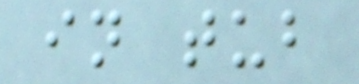in tub
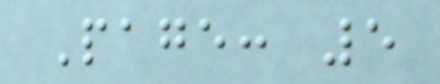Page: 5
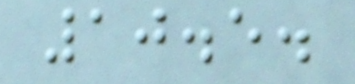10.5.
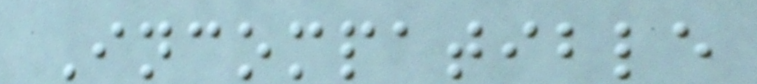Incompatible
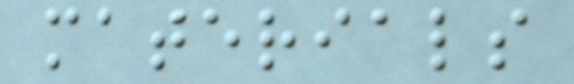materials
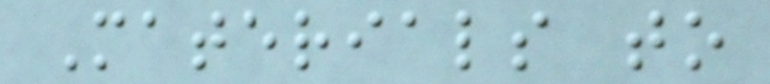Materials to
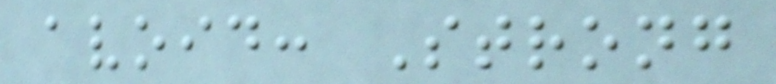avoid: Strong
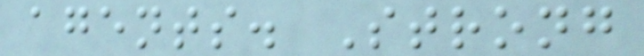agents. Strong
